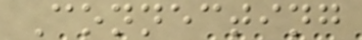Connecting
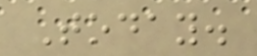Today.
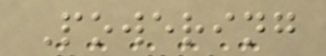Powering
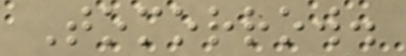Tomorrow.
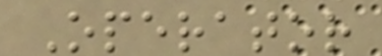Operator
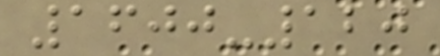1600-120
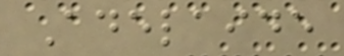Adelaide
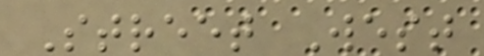Street West
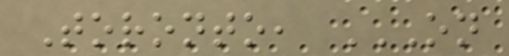Toronto, ON
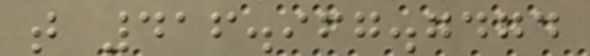t 416.967.7474
